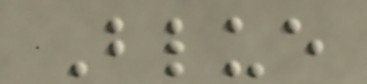Blue
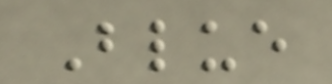Blue
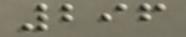296
